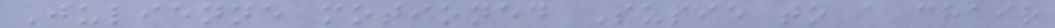Julienne motioned Susie to a chair
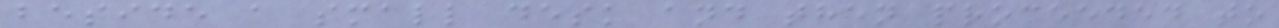beside a small desk and then proceeded to
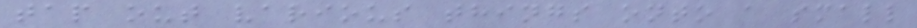tap out various things onto a small
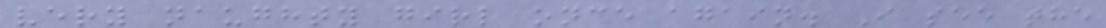very naughty girl once again. I see the
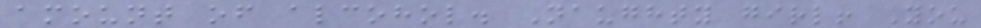amount of alcohol. Naughty girl! You
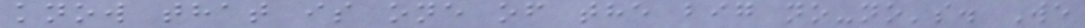know that is one of the big no-no's. We
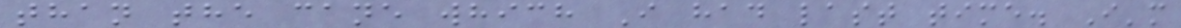than the cane which I had last time. I'm
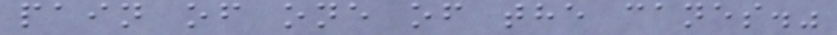pain of one of the canes."
